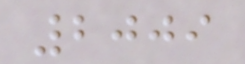2009
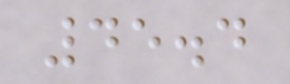45.4
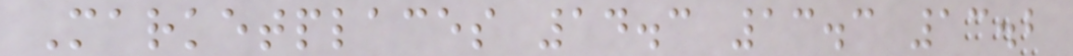Marketplaces 14.3 13.3 13.2
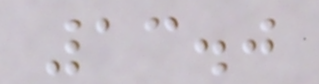13.0
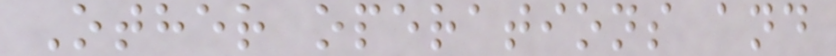Other operations and
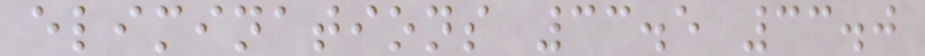eliminations 33.5 33.0
